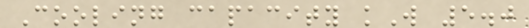Cooling capacity kW 5.0
